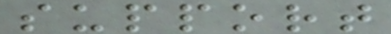support
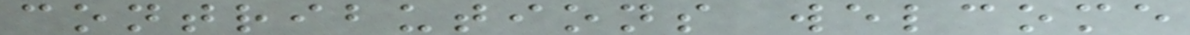contributions welcome
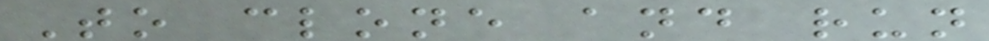To clone and run
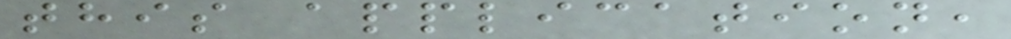this application,
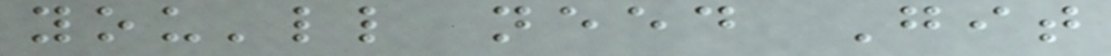you'll need Git
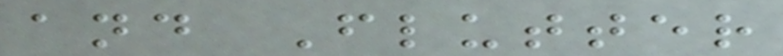and Flutter
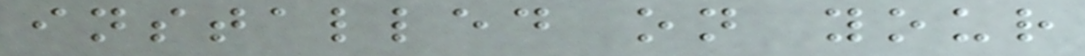installed on your
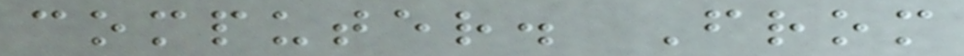computer. From
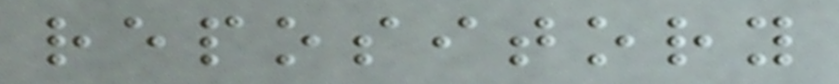repository
